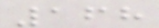168
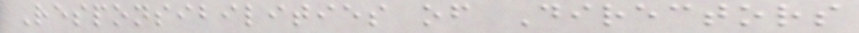Responsibilities of Directors
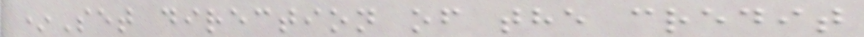*Set direction of the credit
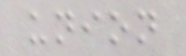union
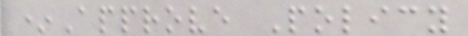*Approve Policy
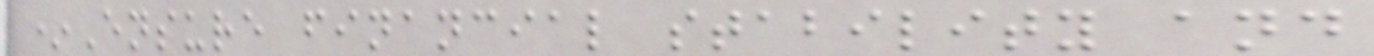*Ensure financial stability and
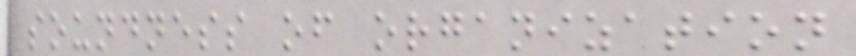soundness of organization
